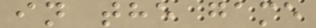in the game
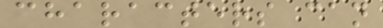characters can
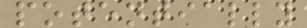potentially
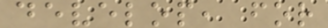develop, for
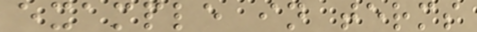example in terms
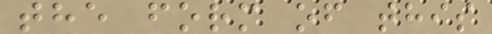the form of this
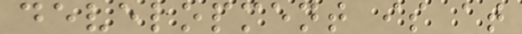development is at
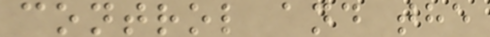control and the
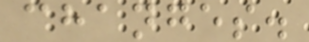changes.
